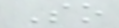So
